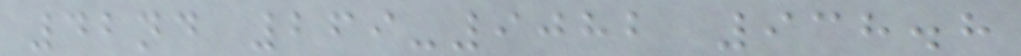42nd 269-9082 938.8
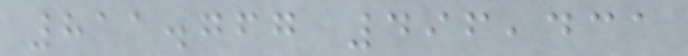811.767 496,431
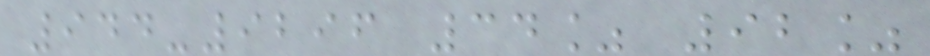944-9296 34% 92%
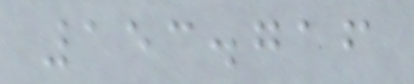153.716
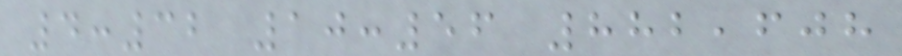4:32 10:56 882,608
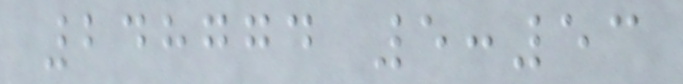248774 5:53
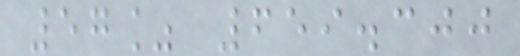57% 659.300
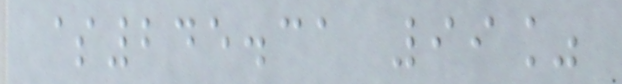$245.31 99%
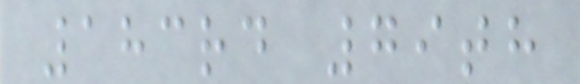183rd 79th
